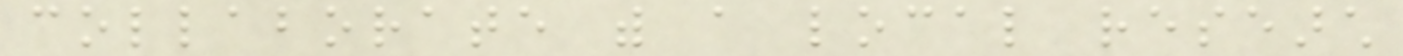collaborate with a local research
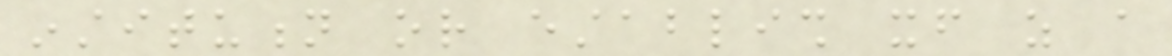institution or establish itself as a
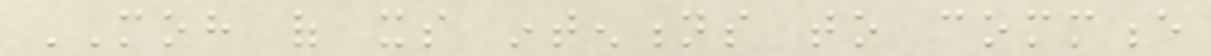MOH of its intentions to commence
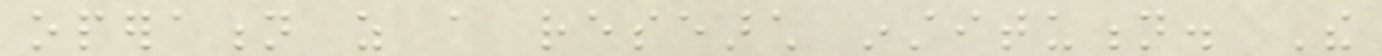operation as a research institution. The
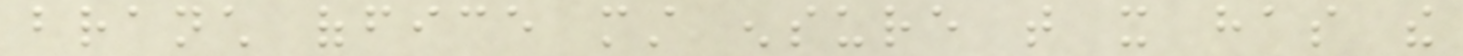branch office must ensure that it has the
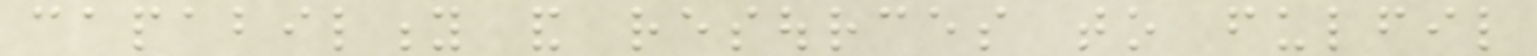capability and resources to fulfil
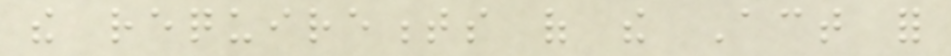the requirements of the Act for
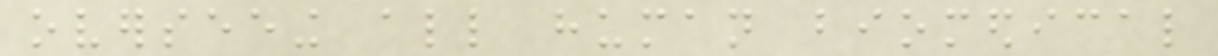overseeing all human biomedical
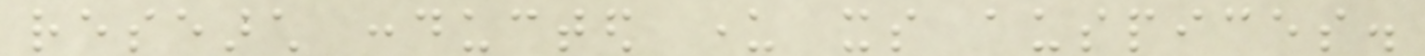research conducted under its auspices.
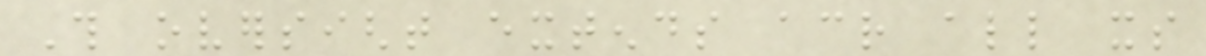This oversight extends across all its
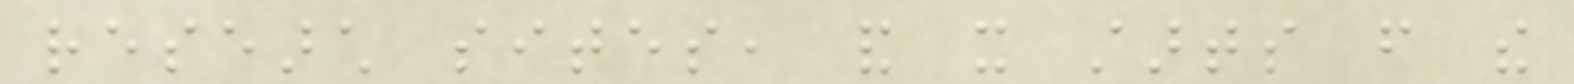research sites, and it starts from the
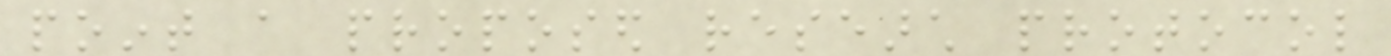point a proposed research protocol
